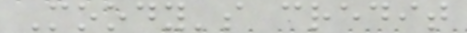Moody's credit
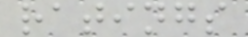ratings
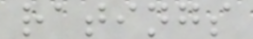ratings
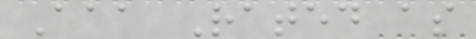Aaa Rated as
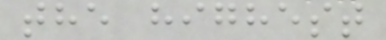the highest
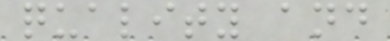quality and
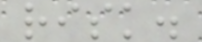risk.
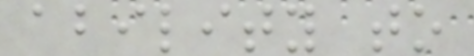ability to
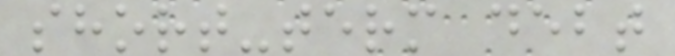short-term debt
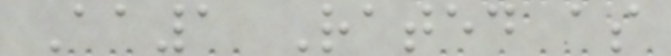Aa1 Rated as
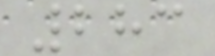283
